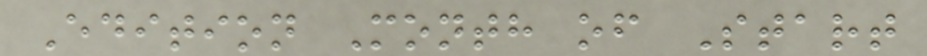Edition Month of Start
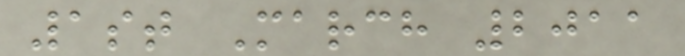1st March 2011
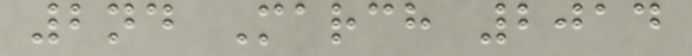2nd March 2014
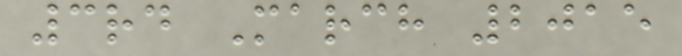3rd March 2015
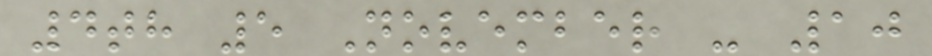4th 5 November - 10
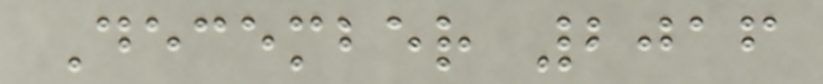December 2016
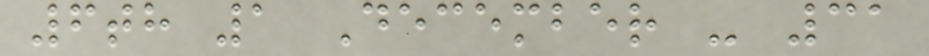6th 1 December - 31
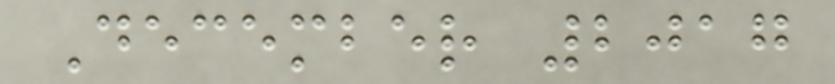December 2017
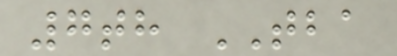7th TBA
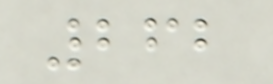262
